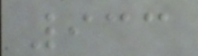933
